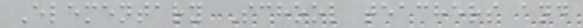Elementary School teachers and
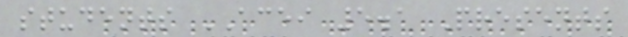students ACEI 5.1 Presents
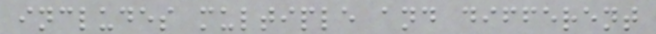includes multiple and different
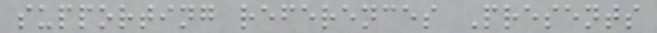supporting references Presents
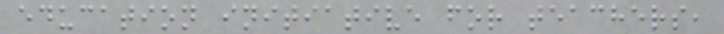education initiative for teachers,
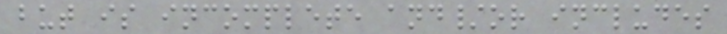but is incomplete and/or includes
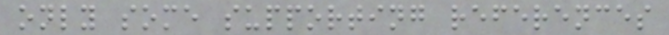only some supporting references
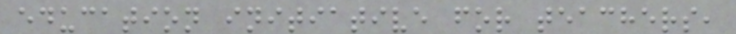education initiative for teachers,
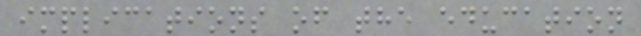implications of the education
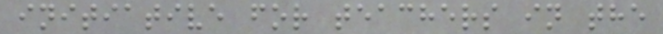initiative for teachers in the
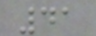41
